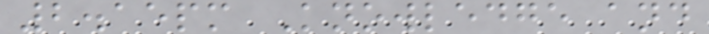2.15pm Knowledge and
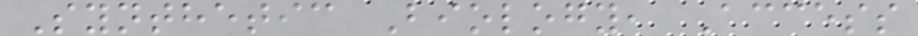Synthetic Biology, Access
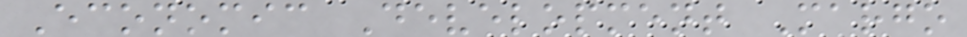Economic Development Margo
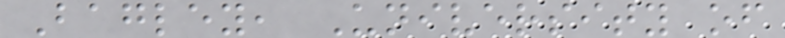Bagley, University of
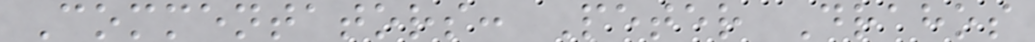Commentators: Peter Drahos
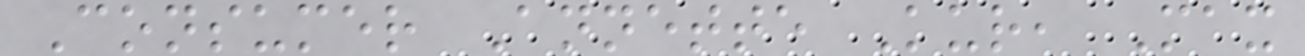Consumer Annette Kur, Max
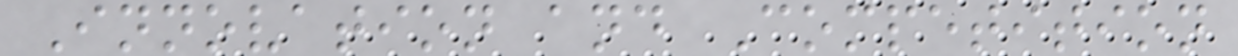Innovation and Competition
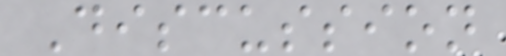Discussion
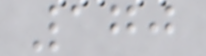170
